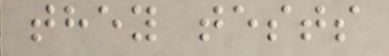they tests
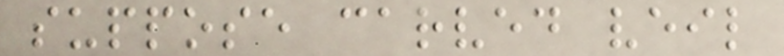suppose carved veil
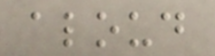aloud
